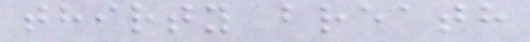thirty breath
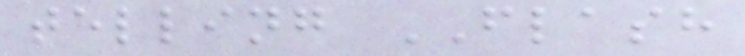telling FLASH
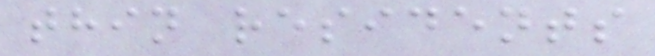thin residents
